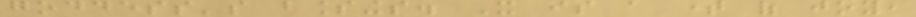goddess's blessings. It is a time of joy,
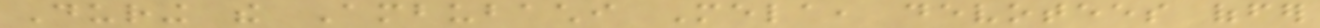During the Ambubachi Mela, devotees offer
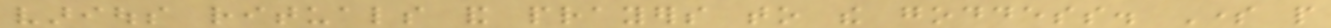various rituals and prayers to the goddess. Some people
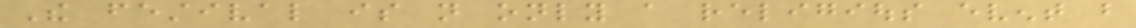The festival is not only a religious event but
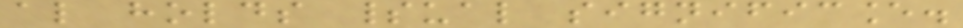also holds spiritual significance.
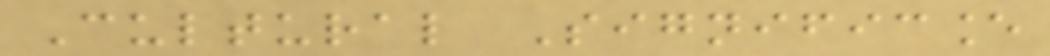Cultural Significance
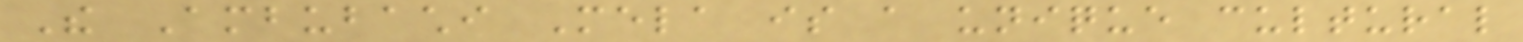The Ambubachi Mela is a unique cultural
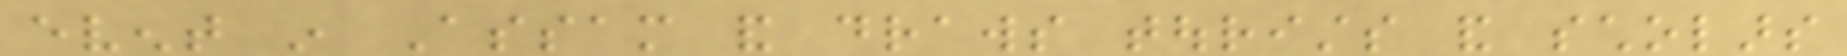event in Assam and draws tourists and scholars
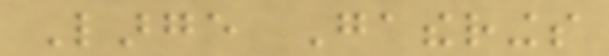Large Gatherings
